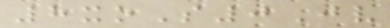8xoS0Jv
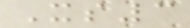Xs3
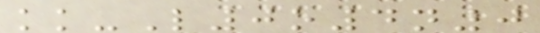kk-L0o4n0
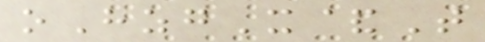oHzgX&T
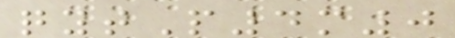qytP4m0
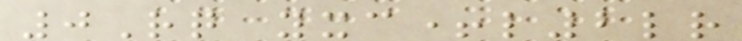0Rq yxc+l2lr
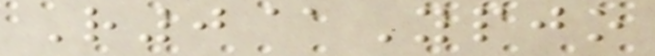R0@Ypjo
